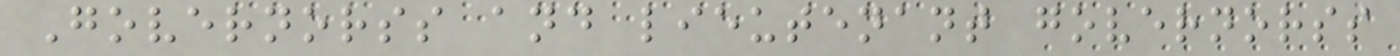Governorss and lieutenant governorss
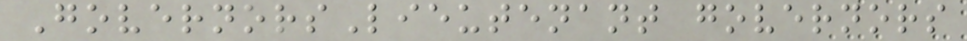GovernorsLieutenant governors
